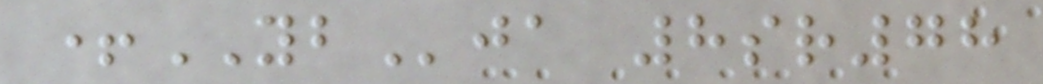+YBja 8sr78
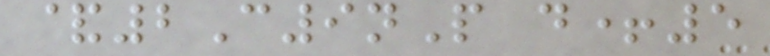&2C9nP d+5
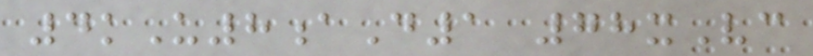4kU8aD1 78xVc
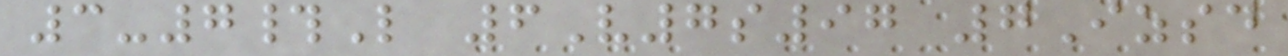3-7#L 6V7s97 7Izsd
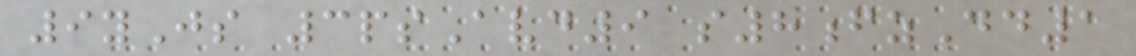9yJs 3psAvd9 s8fzDd1
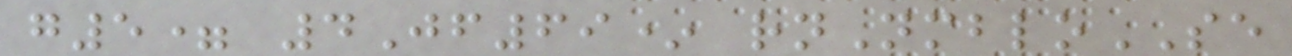g5= 4Jf69* rnNmbloSE
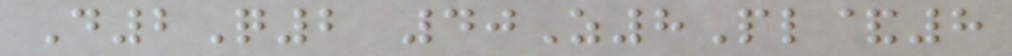D2Q2 40Z8Pl&8
